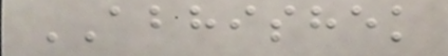ABHISHEK
